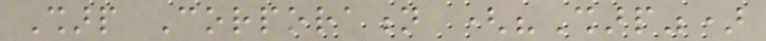Sharp Corporation ("Sharp")
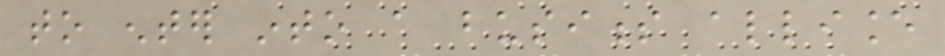to enter into a business alliance
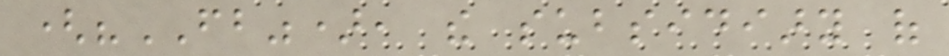("FB"), the subsidiary of
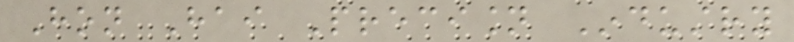Hon Hai Precision Industry
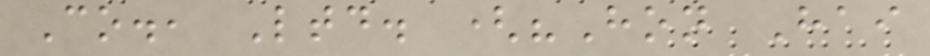Co., Ltd. ("Hon Hai
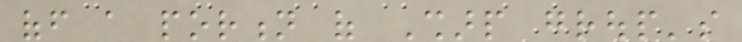off a portion of Sharp group's
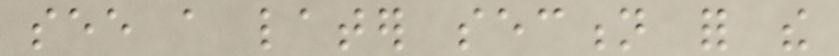see a later section for the
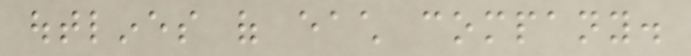outlines of each company.
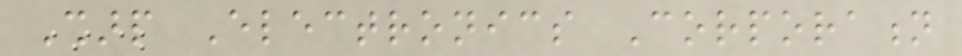Sharp Electronics Corporation
